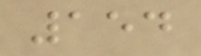154
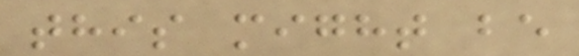this might be
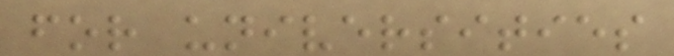for universities
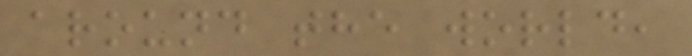around the world,
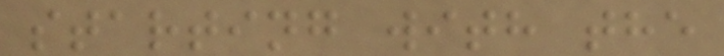starting with the
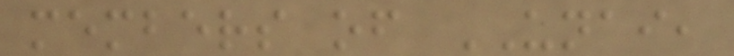members of UNAI,
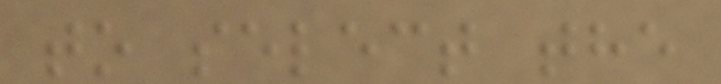to select the
